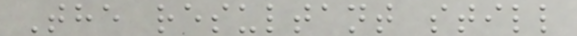The resultant still
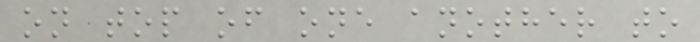on top of one another to
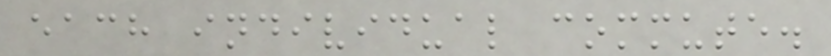each individual commute.
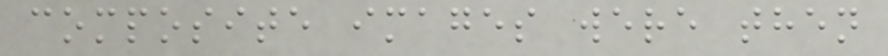composite images were then
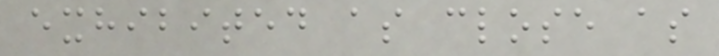exhibited as close as
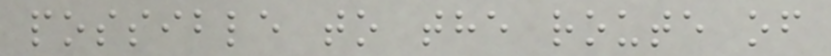possible to the route of
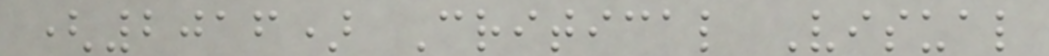(2016) Critical Visual
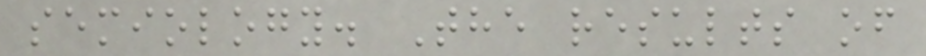semiology. The results of
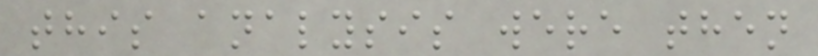this analysis were then
